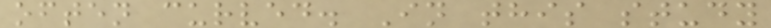often curved. In this study
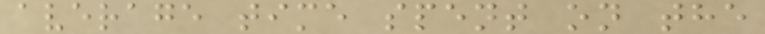average time spent on the
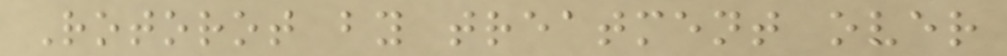Rotorot by treatment over
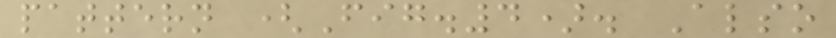pattern (Fig.4). Also
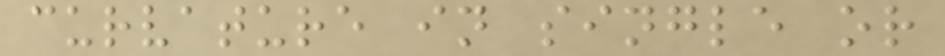curvature in single or
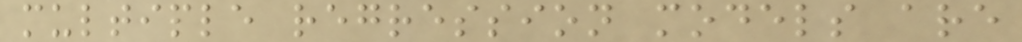multiple regression models are
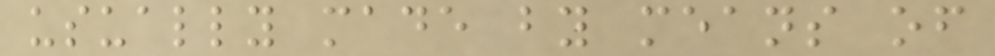usually made by means of
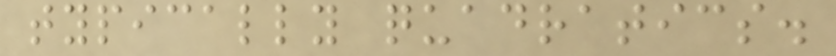typically quadratics.
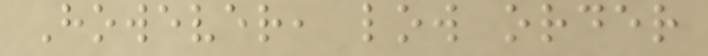However, low order
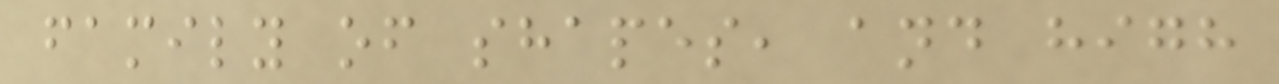family of shapes, and high
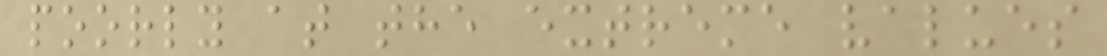poorly at the extreme values
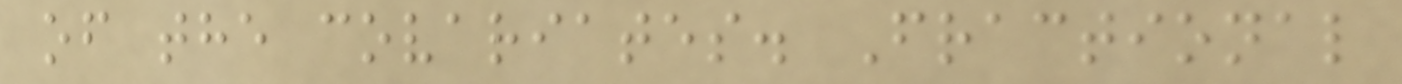of the covariates. Fractional
